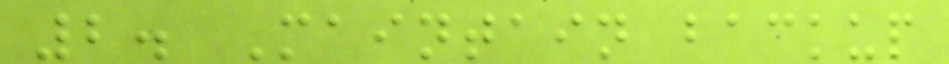2. Maintain backup
